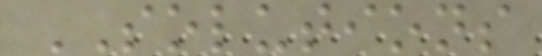SOLUTIONS
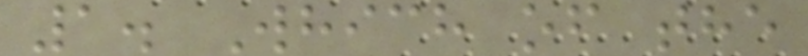1. Which of the
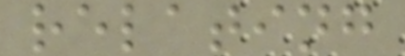relating
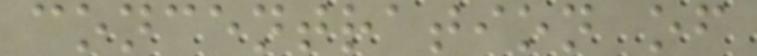concentration of
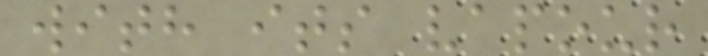with its vapour
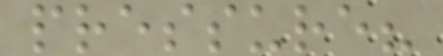pressure?
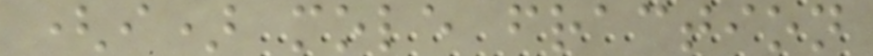(i) mole fraction
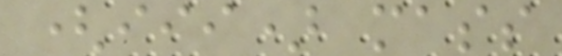(iii) mass
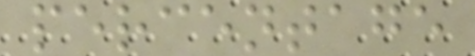percentage
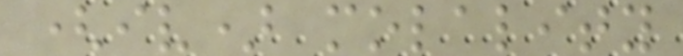(iv) molality
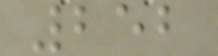252
